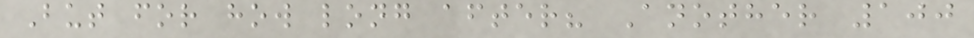But for how long after? Another 100
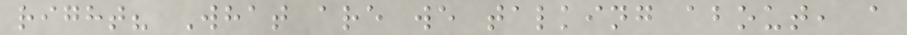right? What are we talking about, a
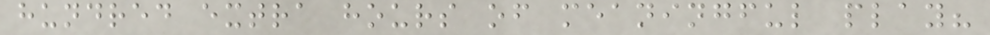hundred extra hours of meaningful play?
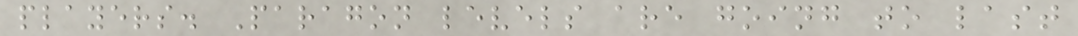players. Paragon levels are going to last
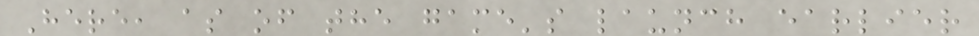Here, as of the game's launch earlier
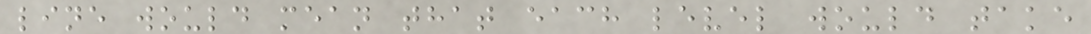line would mean that each level would take
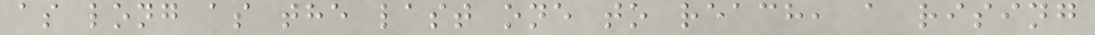as long as the last one to reach, a rising
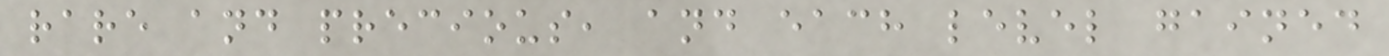rare and precious, and each level gained
